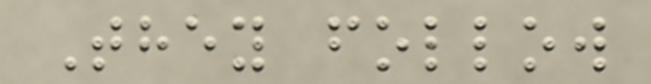They follow
